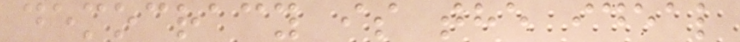democracy is the ideal
